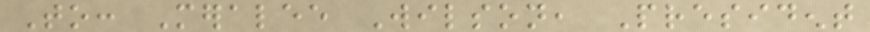To: Meralee Wilson, President
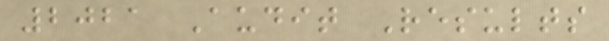2021 Audit Results
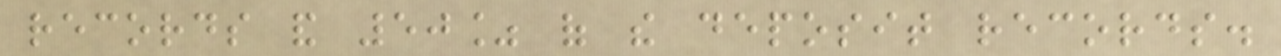records and 50% of the deposit records.
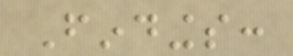Findings:
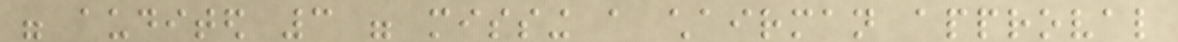were audited 3 were missing a chairman approval
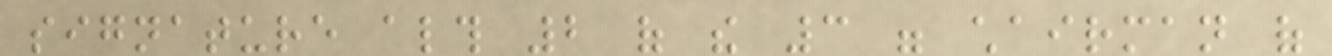signature although 2 of the 3 were chairman of
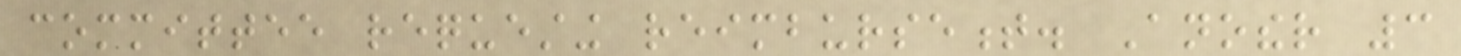committee requesting reimbursement. Another 3
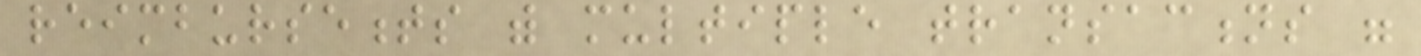reimbursements with multiple transactions were
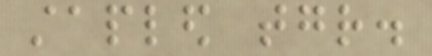stapled together.
